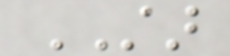STAR
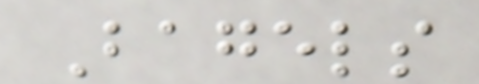Bagels
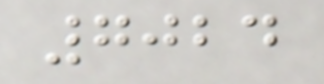7024
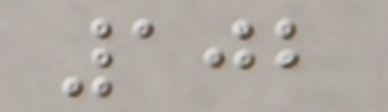102
